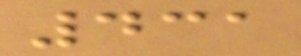431
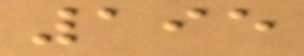195
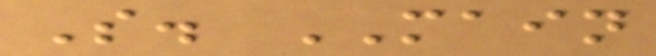S. MAIN
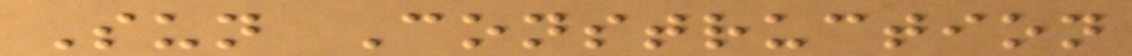Sun Construction
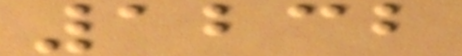1232
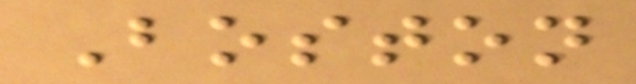Boston
